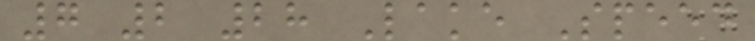7 2 28 Lake Speed
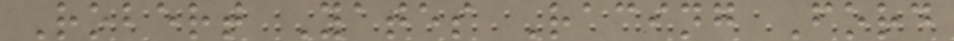Robert Yates Racing Ford
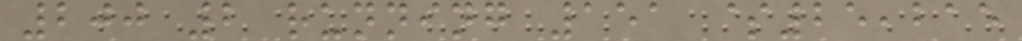200 2 running 151 $25,215
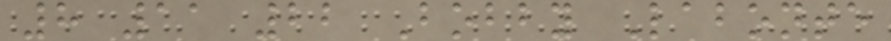8 11 22 Bobby Labonte
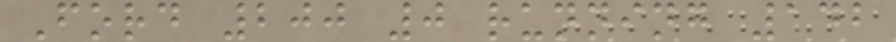Ford 200 0 running 142
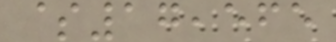$17,565
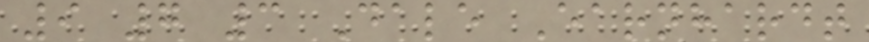9 7 3 Dale Earnhardt
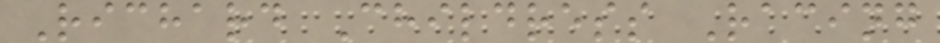Richard Childress Racing
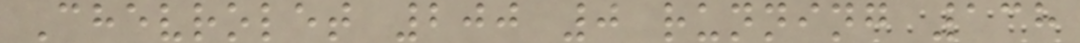Chevrolet 200 0 running 138
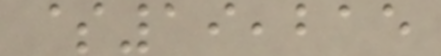$19,215
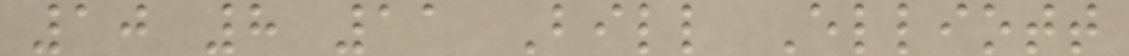10 8 11 Bill Elliott
